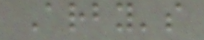Arby's
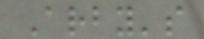Arby's
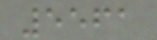5561
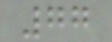77
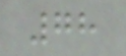78
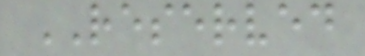RESERVED
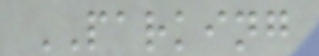PARKING
